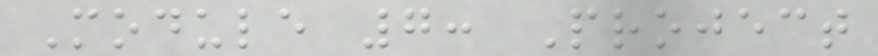Module 7: Project
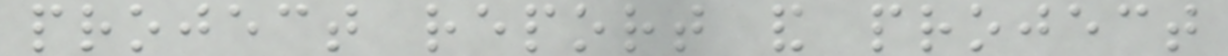project report and project
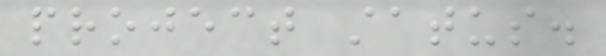project status.
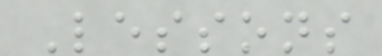Lessons
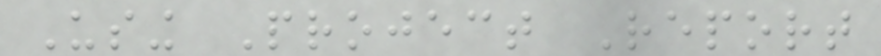Using Project Report
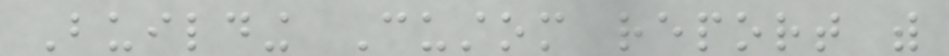Building Custom report with
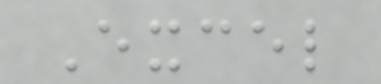Excel
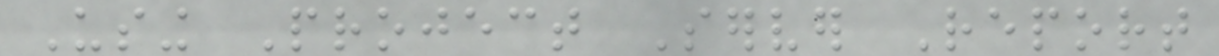Using Project Server Report
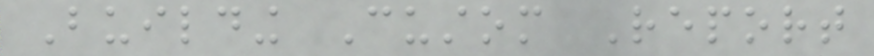Building Custom Report
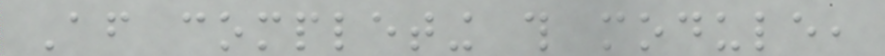After completing this module,
